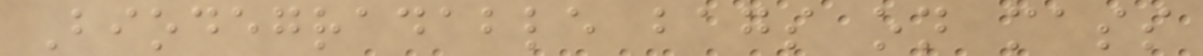Biodegradable bags on mass
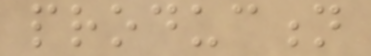production
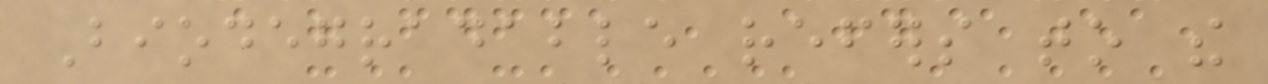Biodegradable refers to the
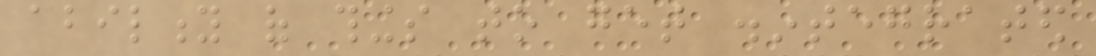ability of things to get disintegrated
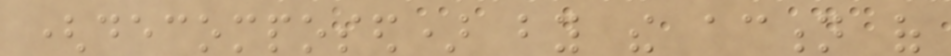(decomposed) by the action of
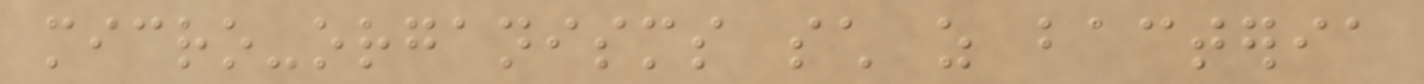micro-organisms such as bacteria
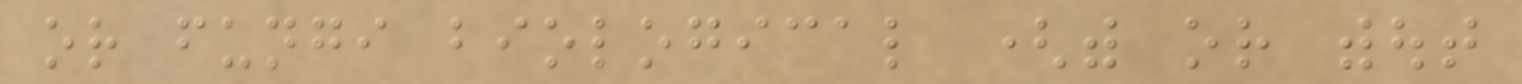or fungi biological (with or without
